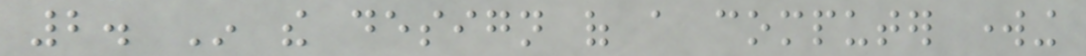2. In the design of a computer working
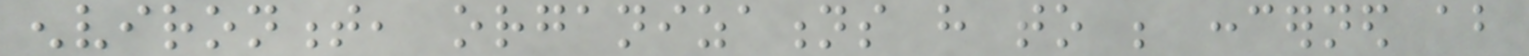environment, organizations have to be concerned about
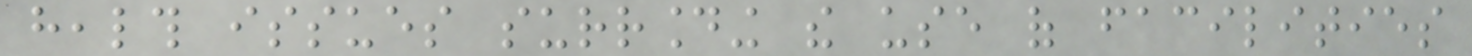health issues surrounding the use of facilities
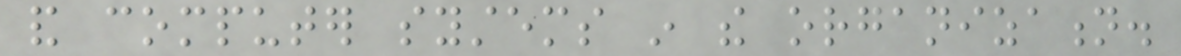and computer systems in the organization.
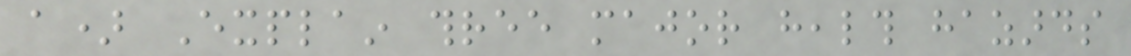a) Explain three major health hazards
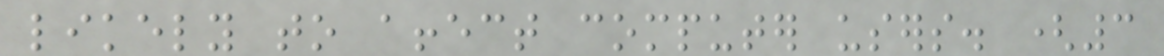likely to affect computer users. (3
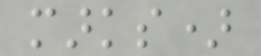marks)
